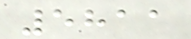5811
